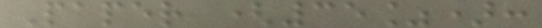Paper (35%):
